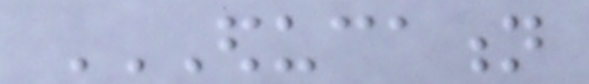EDUCATION
